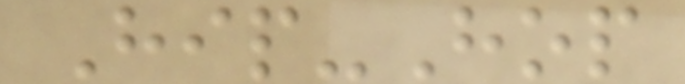Hip-Hop
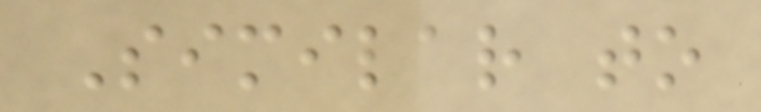Similar to
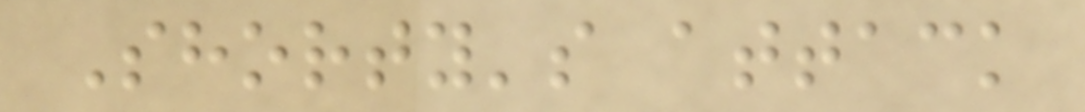Shorty's attack
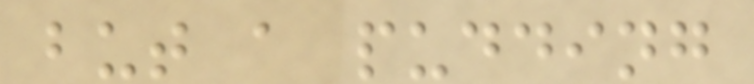but a pudding
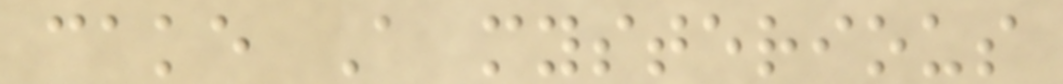cake A mysterious
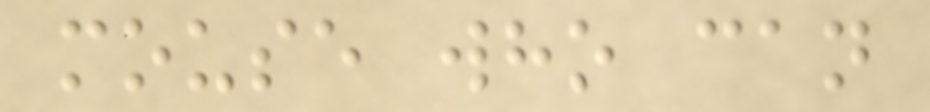mouse who can
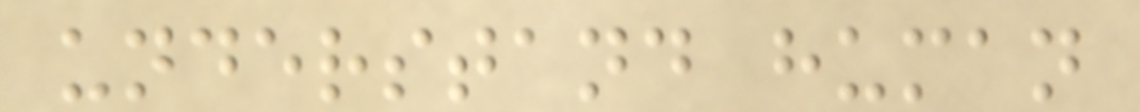understand human
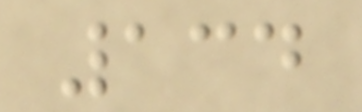134
